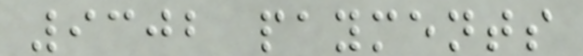9302 payments
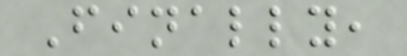Finally,
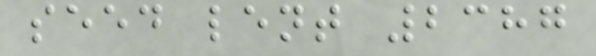seed lent 2387
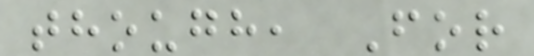though, For
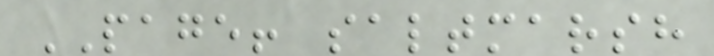PAGE! saltmarsh
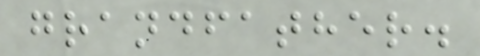grandfather.
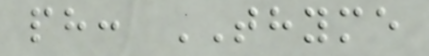ph: THYME
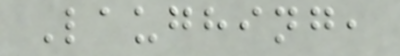Laughing,
